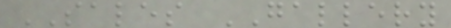SALES GALLERY
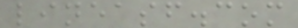lineasf.com
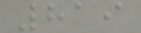819
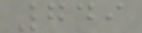749
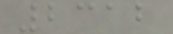2312
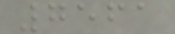7561
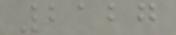2127
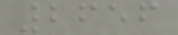2656
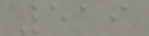519
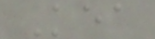Kea
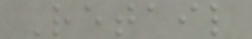Retail
